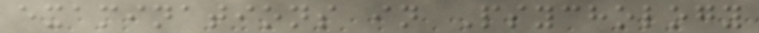examinations in Psychology
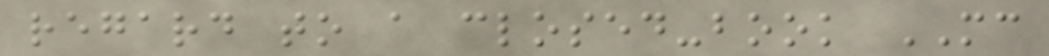regard to a closed-book MC
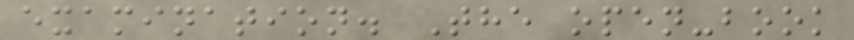examination. The open-book
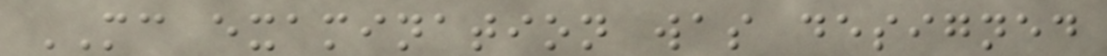MC examination was designed
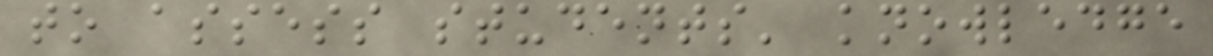to assess students' knowledge
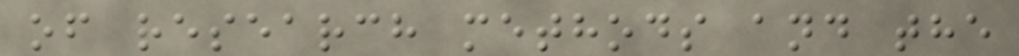of research methods and the
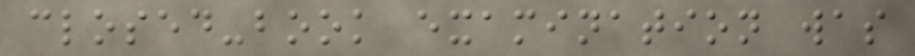closed-book examination was
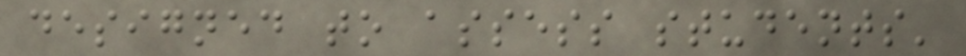designed to assess students'
